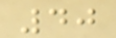40
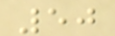50
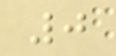0
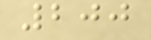200
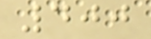400
